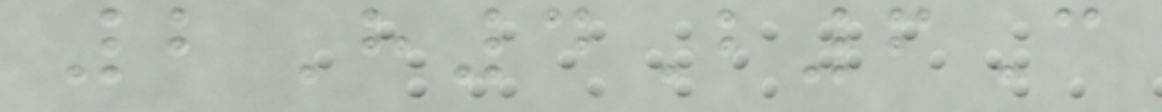2H4B6C
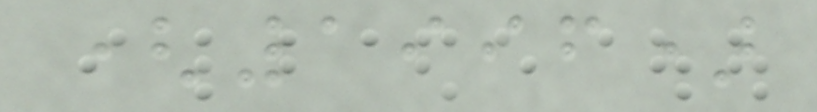(1996)
